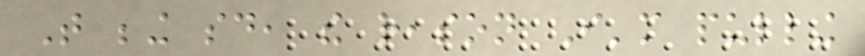That being said, the reason I'm pulling
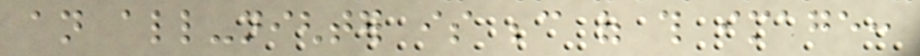an all-nighter is because of this image:
